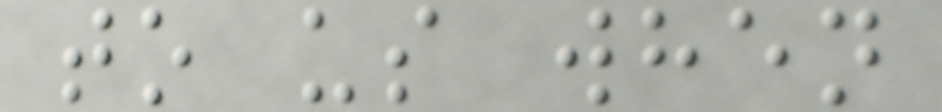to us when
